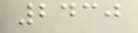2430
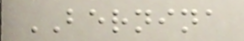BERNINA
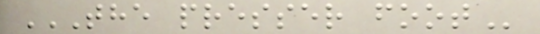THE PRESSER FOOT
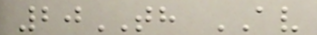20TH AV
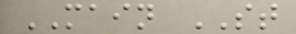MAIN ST
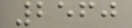2560
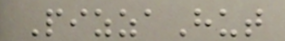PizzaHut
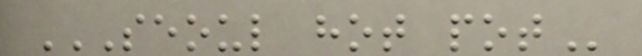SEOUL HOT POT
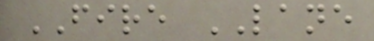FIRE LANE
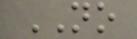NO
